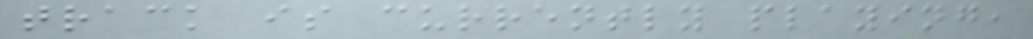track is currently playing,
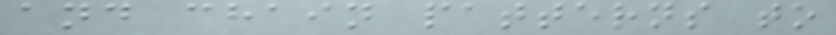and chain patterns to
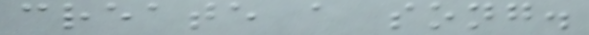create a song.
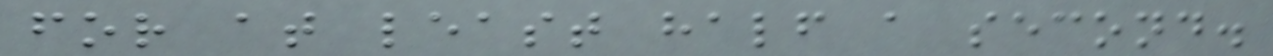for at least half a second.
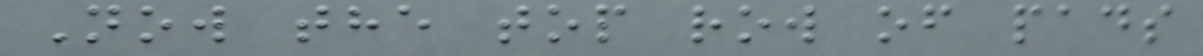Now the top row of pads
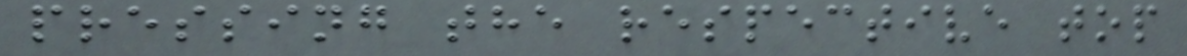pressing the respective top
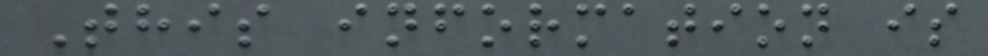This information is
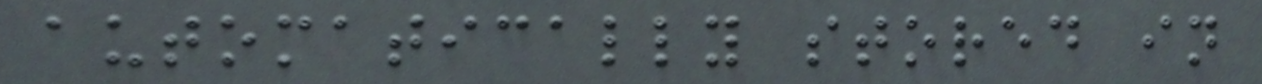automatically stored in
